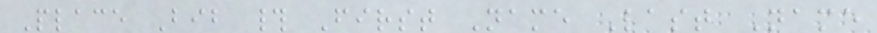Place Bib # First Name Last Name
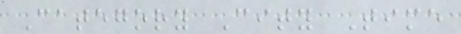Category City Time
